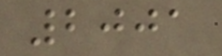2001
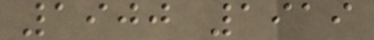1900 1919
